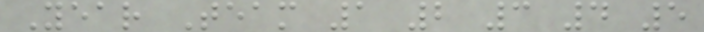Year Team 1 2 3 4 5
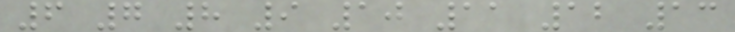6 7 8 9 10 11 12 13
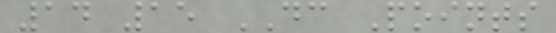14 15 DC Points
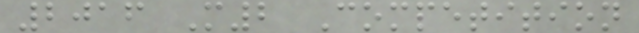2016 M2 Competition
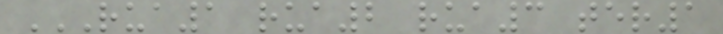RUA1 RUA2 RUA3 TER1
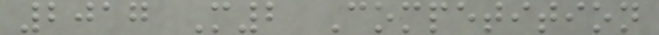2017 M2 Competition
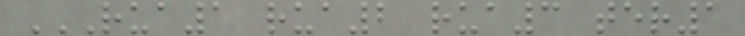RUA1 RUA2 RUA3 TER1
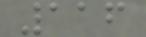116
